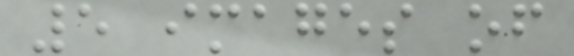5 images of
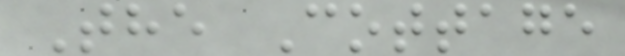The Cottage
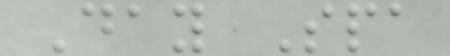Day Spa
